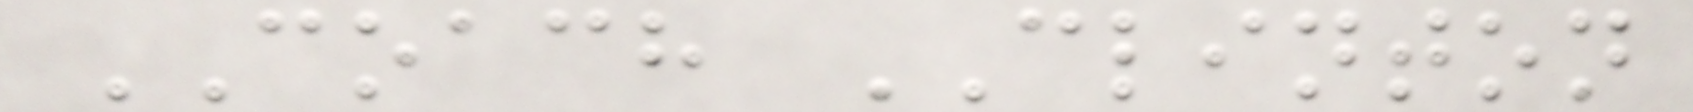COACH CLINTON
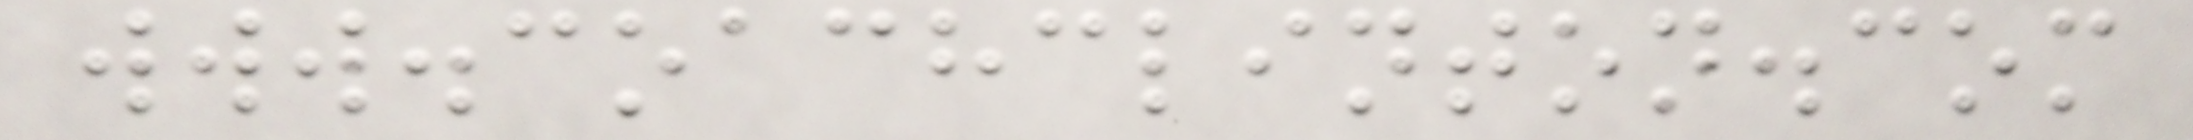www.coachclinton.com
